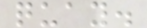quay.
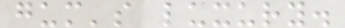gum's luxury.
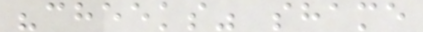"cheeks" shame
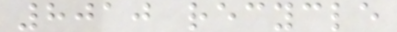8010 recycle
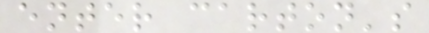enter carton's
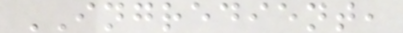INGREDIENT,
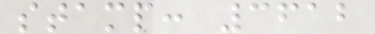stamp: 3612
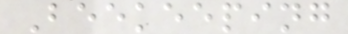Beekeeping
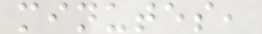minutes,
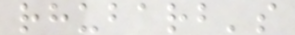rhubarb's
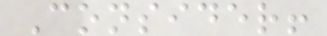Consider!
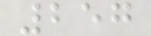257
